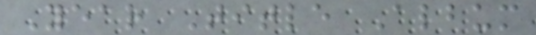Year Title Album
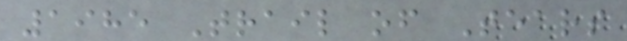1985 Trail of Tears
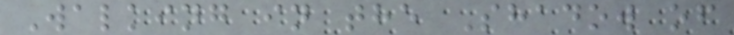Walking in the Shadow of
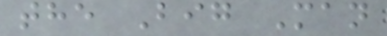the Big Man
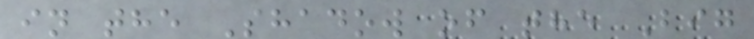in the Shadow of the Big
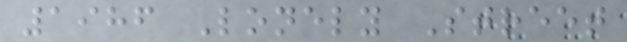1986 Lonely Street
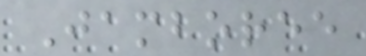Jamboree
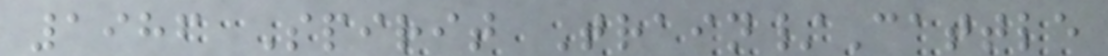1986 Spirit Train/Cattle
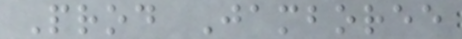Prod Jamboree
